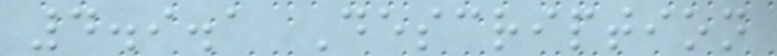4.9.1 Description
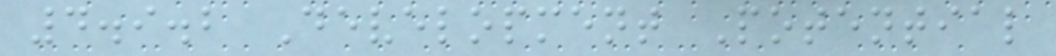4.9.2 Development Potential
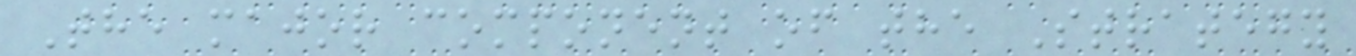The major component of the Strategy
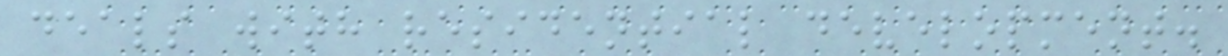deals with residential development.
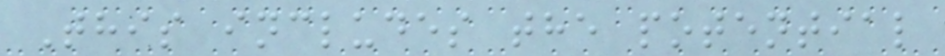This includes the potential
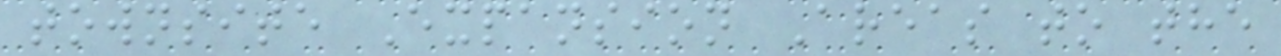townsite Expansion Areas to the
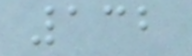132
